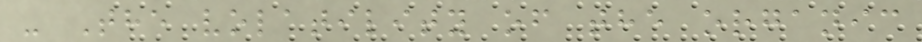- The volatility of the organic
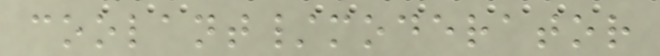coolant/moderator
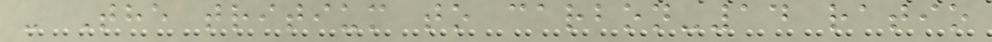- The tritium to carbon-14 ratio
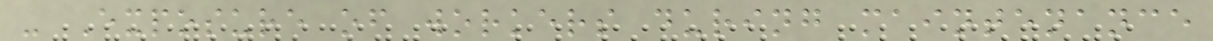- Exposure of workers during maintenance
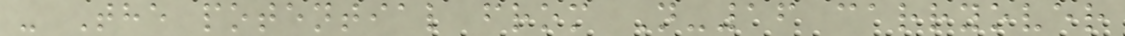- The potential from N-16 carryover
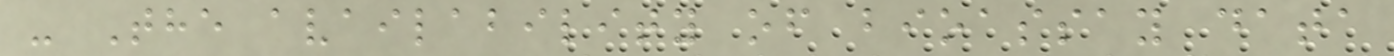- The availability of bioassay data
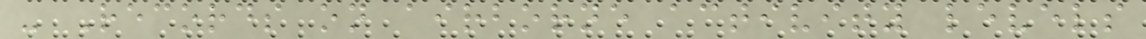- Records on airborne activity levels
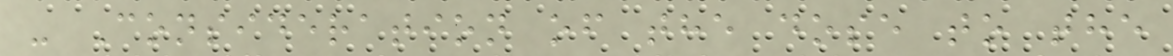- Consideration of the dose to the
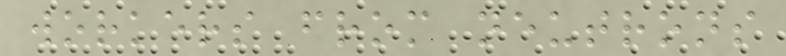workers from neutrons
